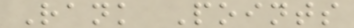Rank Points
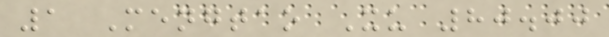1 Mengtao Xu 80.00
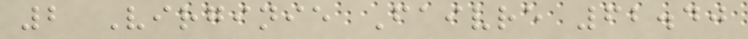2 Virginie Faivre 62.40
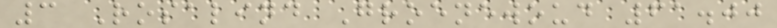3 Rosalind Groenewoud 61.00
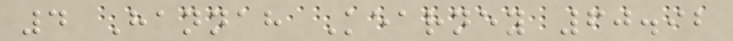4 Hannah Kearney 60.92
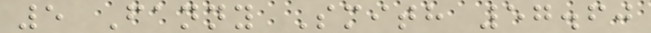5 Fanny Smith 57.60
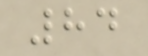84
